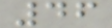46
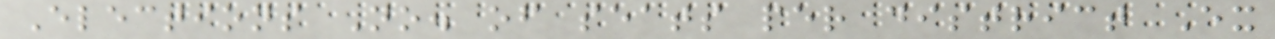Elections No. of seats per district Ex
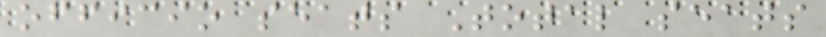officio seats Total seats
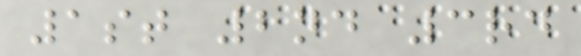1st 2nd 3rd
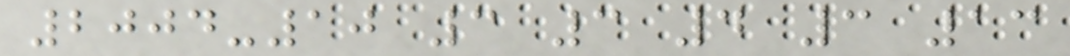2004-10 3 3 4 3 13
